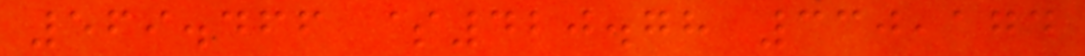569.466 $420.78 330,174
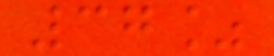37%
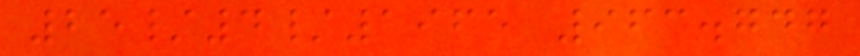25/4/1965 963.747
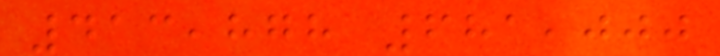413,878 681,000
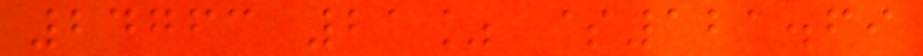24763 21% $121.69
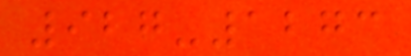927-1273
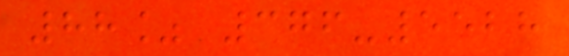88% 376-5528
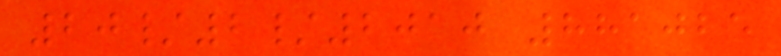20/2/2010 881025
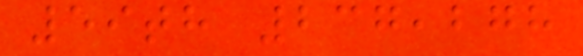59th 237,278
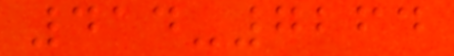414-7264
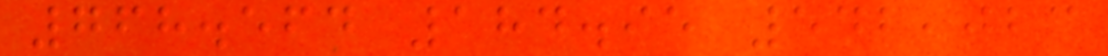768.564 184.95 542,023
